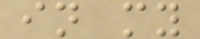in my
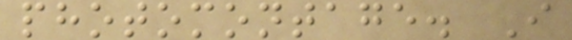photomontage. I
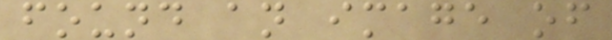found an image of
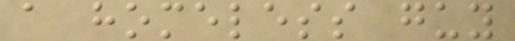a homeless guy
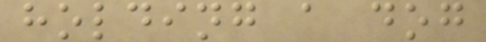holding a dog
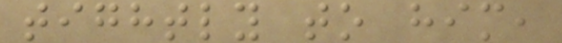tightly to him,
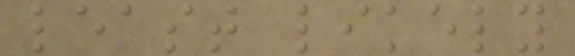least likely
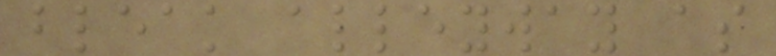bleak alleyway as
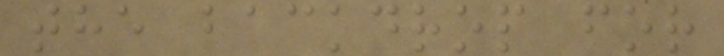the backdrop for
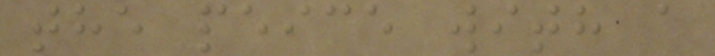the peice with a
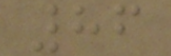86
